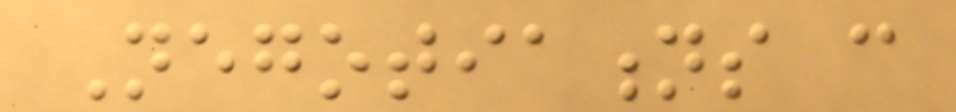Negotiations can
